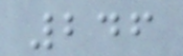246
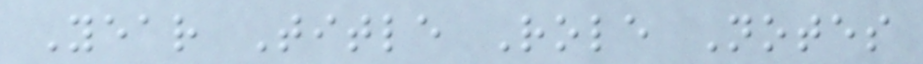Year Title Role Notes
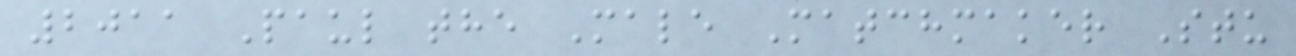2011 Paul the Male Matchmaker Stu
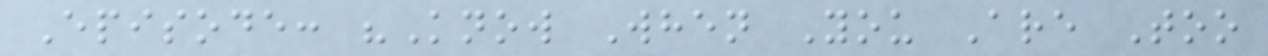Episode: "Know When You Are Too
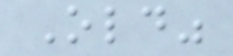Old"
